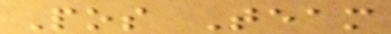Pos Team
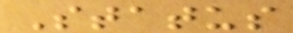Status
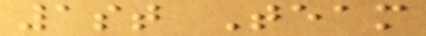1st Team
